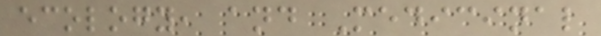ecology, and Medicinal
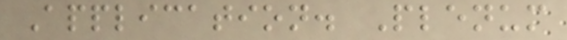Application. Plenum
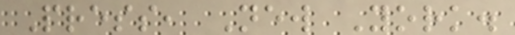Press, New York.
